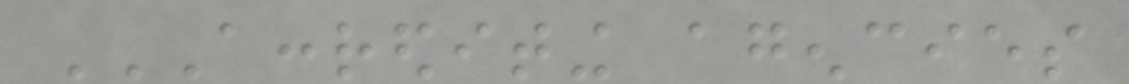ACCREDITING AGENCIES
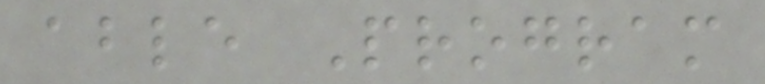able Program
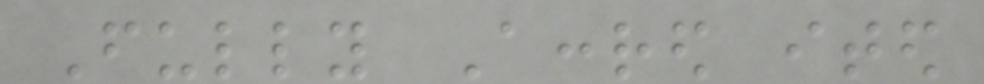Fully Accred ited
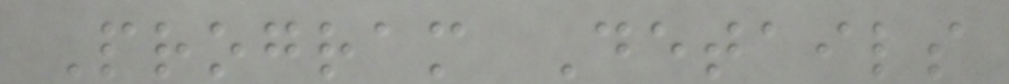Program Details
